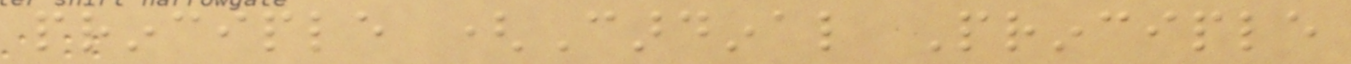principle (Cardinal Principle
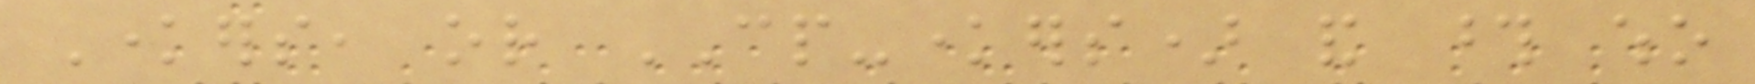Knowers, or CP-knowers) and those who
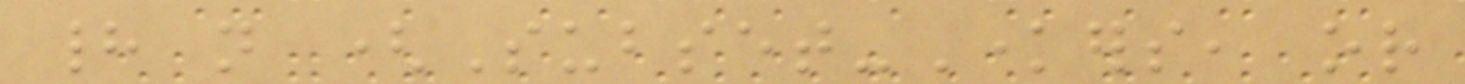had not (Subset-Knowers, or
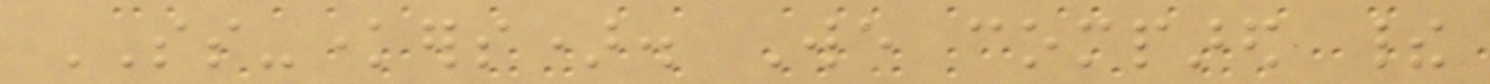SS-knowers). We compared their
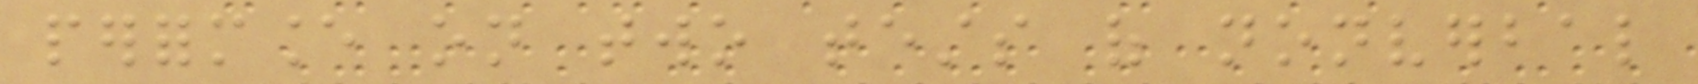performance on two tests of nonverbal
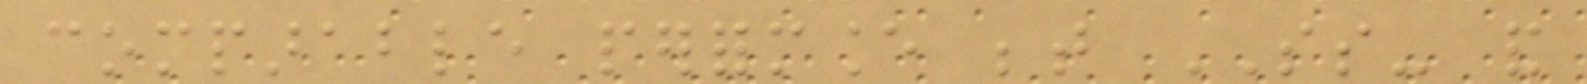comparable performance between SS- and
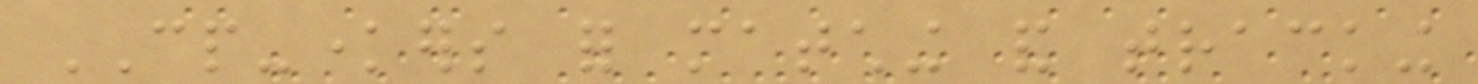CP-knowers for matching and tracking
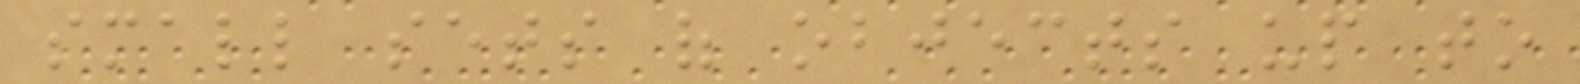small sets of objects up to
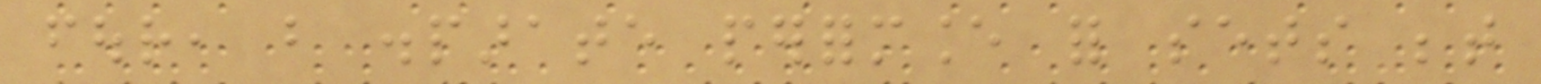four, but disparate performance for sets between
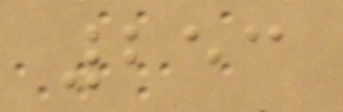253
